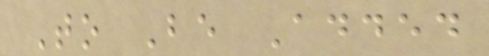To Be Added
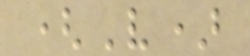(V)
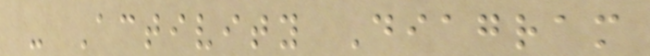- Activity Diagram
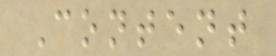Content
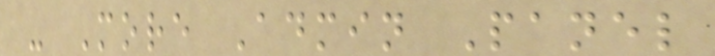- More Admin Panel
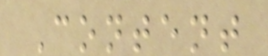Content
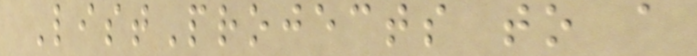ListProjects to a
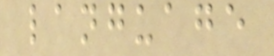language
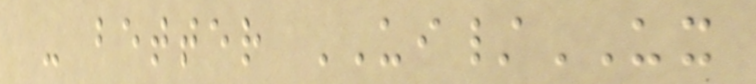- better UI/UX
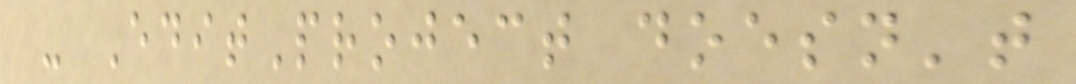- EditProject doesn't
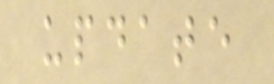update
